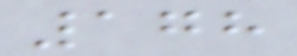178
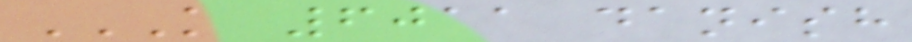K 6011 DANISH
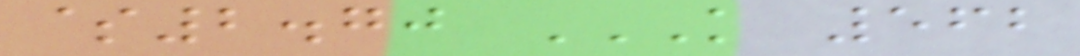$2.70 K 562
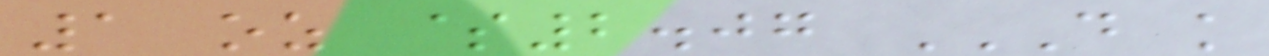1 oz $2.07 D K
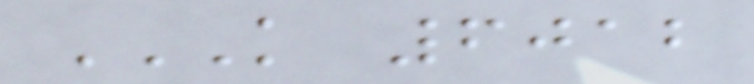K 6012
